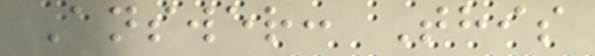Answer: This
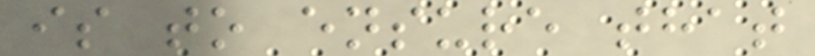is to ensure that
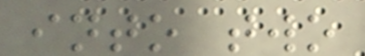into two
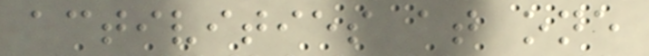activities at one
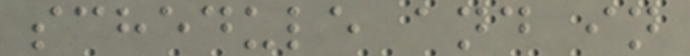schedule and in
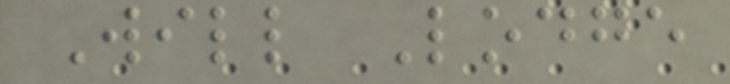Will Lodge
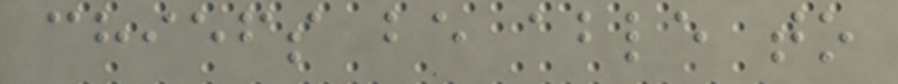chiefs be able to
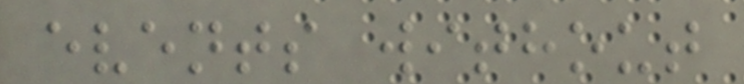events without
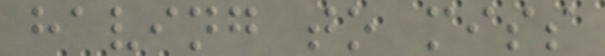having to miss
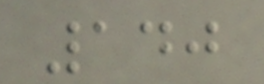140
